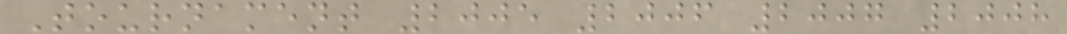Tournament 2005 2006 2007 2008
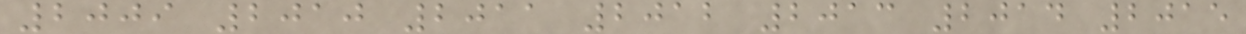2009 2010 2011 2012 2013 2014 2015
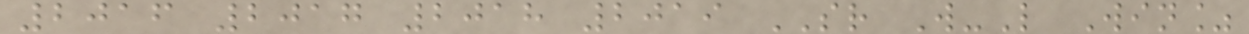2016 2017 2018 2019 SR W-L Win%
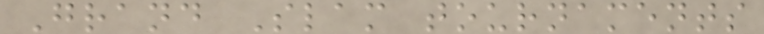Grand Slam tournaments
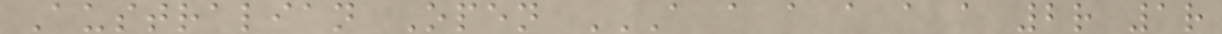Australian Open A A A A A A 2R 1R
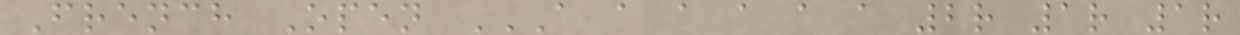French Open A A A A A A 2R 1R 1R
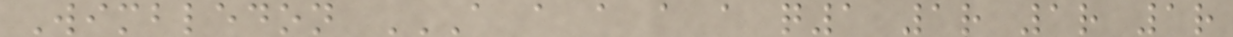Wimbledon A A A A A Q1 1R 1R 1R
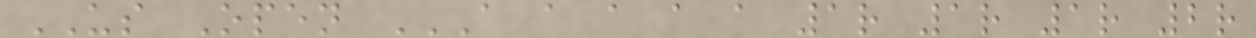US Open A A A A A 1R 1R 1R 2R
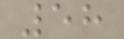58
